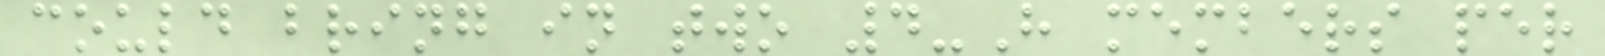could bring in two 4-H members per
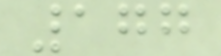177
